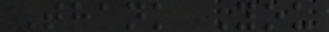Thank You
